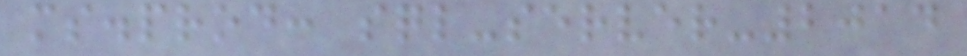ms.prod: sql-server-2014
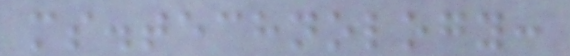ms.technology:
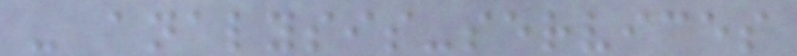- analysis-services
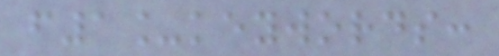f1_keywords:
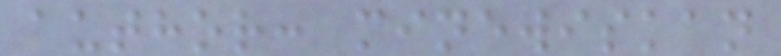author: minewiskan
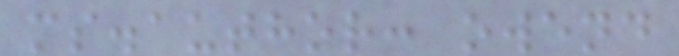ms.author: owend
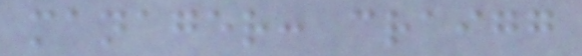manager: craigg
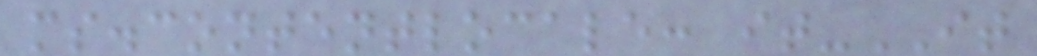ms.contentlocale: it-IT
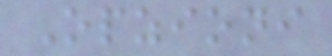Opzioni
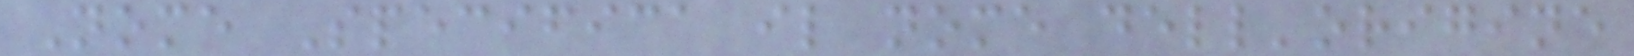Nome Specifica il nome dell'origine
